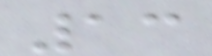13
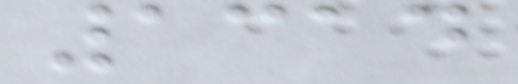1314
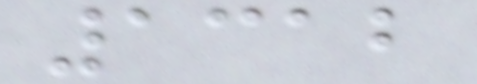1312
